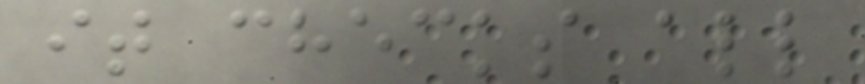it checks all
